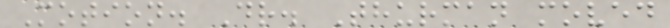Motion. Dr. Thurman moved
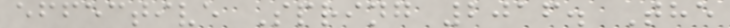effective Spring 2016. The
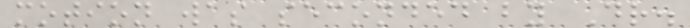motion was seconded by Dr.
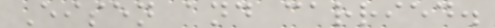Eisen and carried.
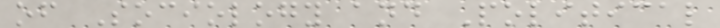of Sociology and Political
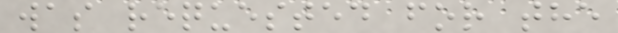was requested for the
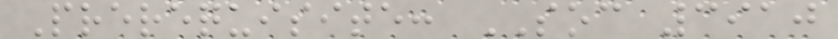Prerequisite: SOC 3910
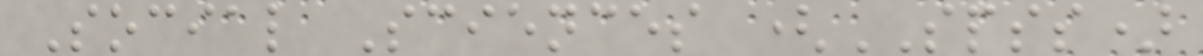Social Sciences (SPSS)
